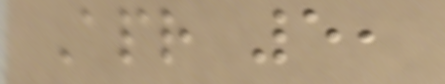Apr 5,
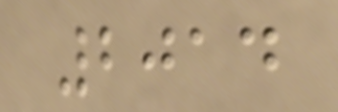2014
